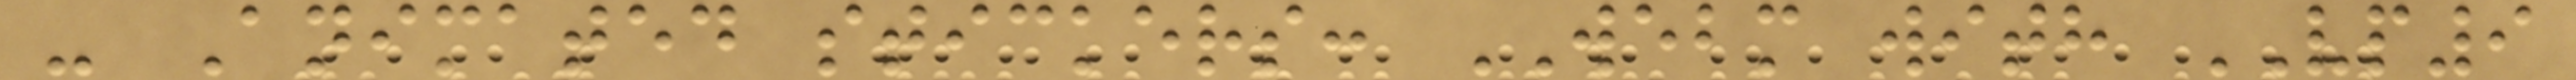- Animated stickers: WEBM with VP9
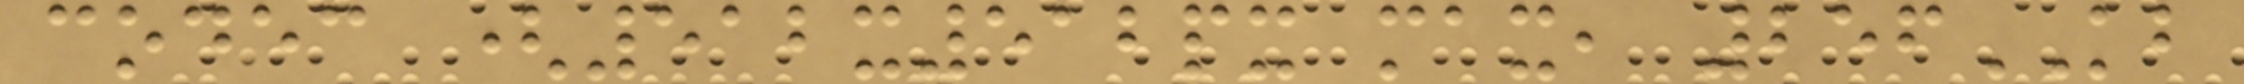codec (512x512px max, 256KB
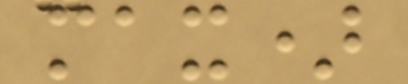max)
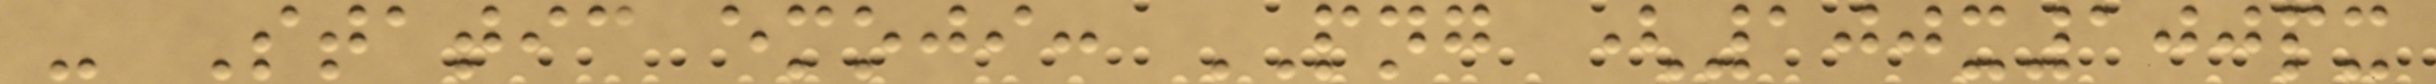- Static emoji: PNG (100x100px
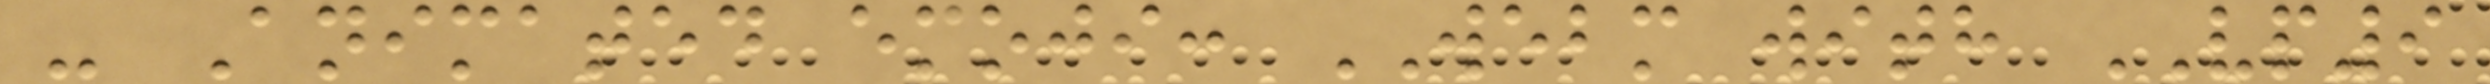- Animated emoji: WEBM with VP9
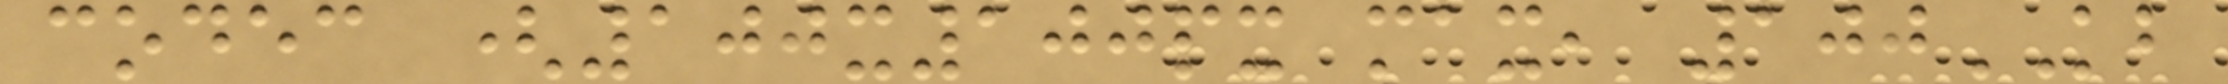codec (100x100px max, 100KB
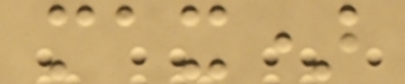max)
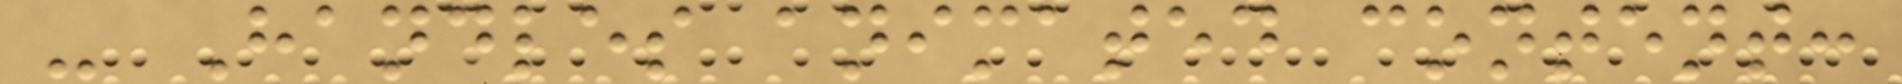- Handles animated content:
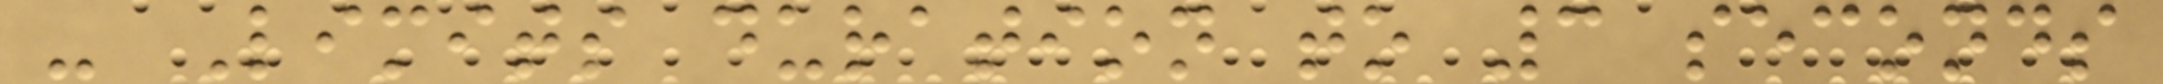- Limits duration to 3 seconds
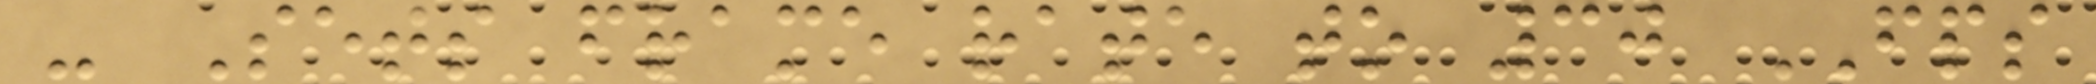- Sets frame rate to 30 FPS
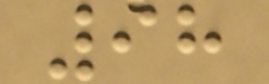98
